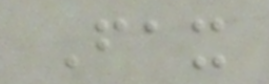Fax
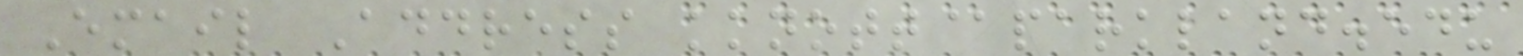Email Address kknott@parkland.edu
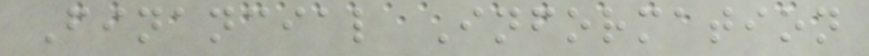Financial Information
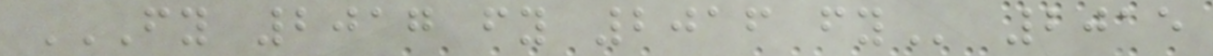FY 2017 FY 2016 FY 2015
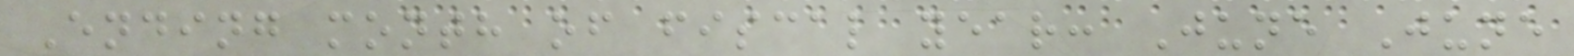Ending month of fiscal year: June June
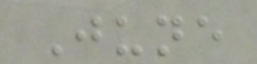June
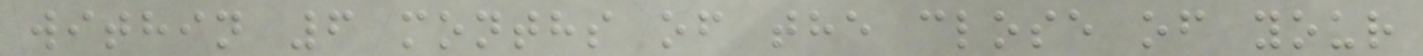within 6 months of the close of your
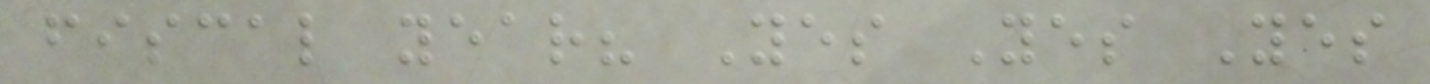fiscal year? Yes Yes Yes
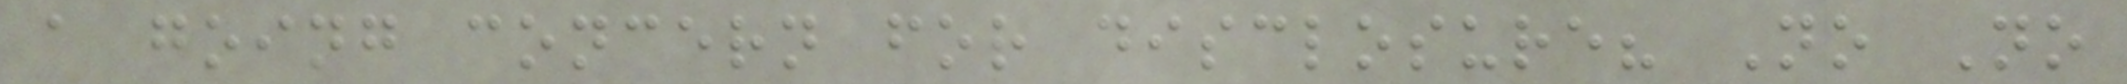a going concern for disclosure? No No
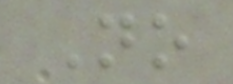No
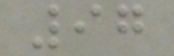97
